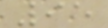95
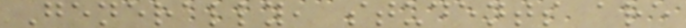Generally, students are
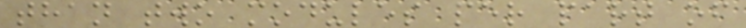than two modules per part of
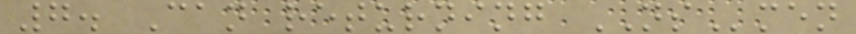7. Can returning NSmen
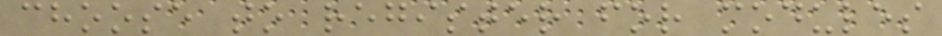choose to register for modules
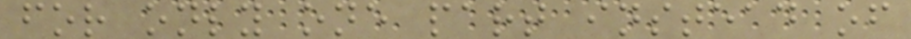for only one part instead of
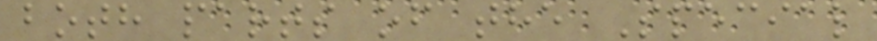both parts of the Special
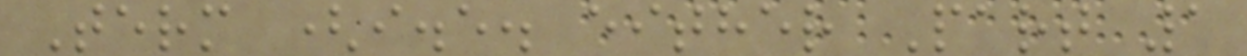Term (i.e. either Part 1
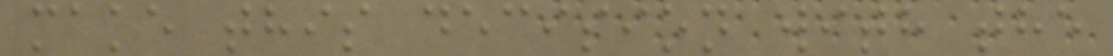make this decision with the
